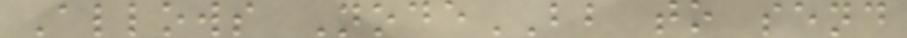Allows NodeBB to send
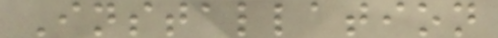Installation
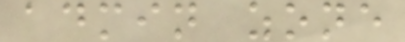admin zone
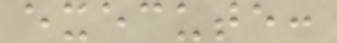execute:
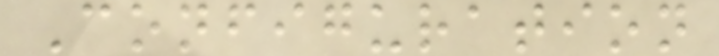Configuration
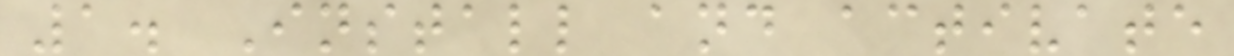1. Install and activate
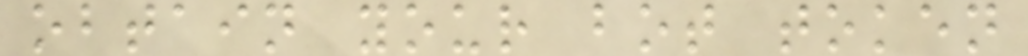obtain your bot token
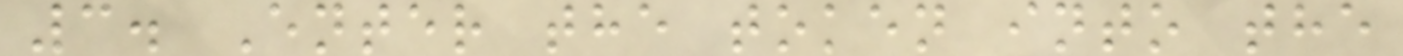3. Enter the token into the
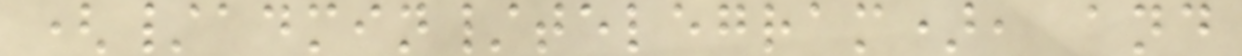(/admin/telegram), and
